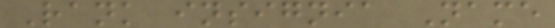Rank insignia Name
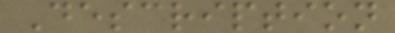Description
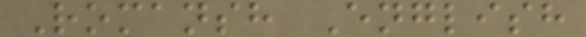Romansh English
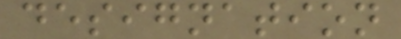designation
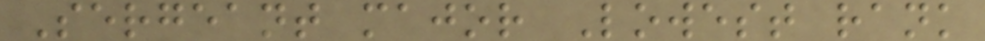Sergeant major Lowest rank
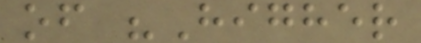of "Higher
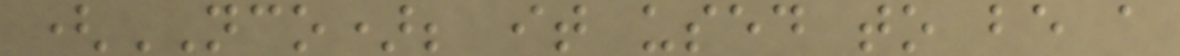(NCO); it used to be a
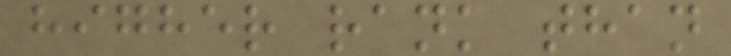higher rank than
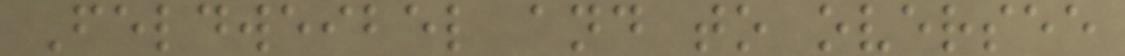Feldweibel and to oversee
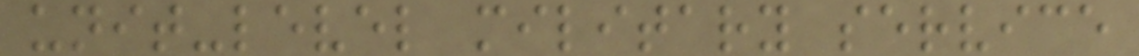unit-level military service
